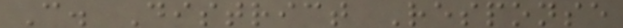C. District Response
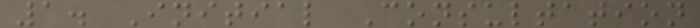1. Initial Consultation
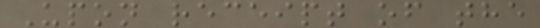Upon receipt of the
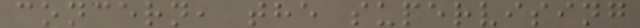concern, the supervising
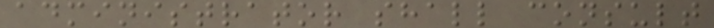administrator shall consult
